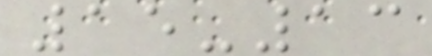15-13
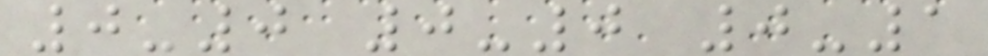0-0 0-0 0-1
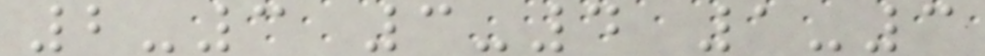2-3 3-4 1-3
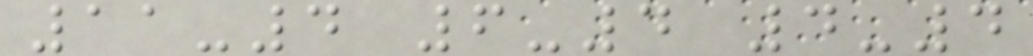11-4 6-4 4-4
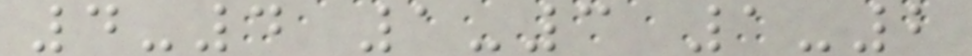4-4 1-3 1-2
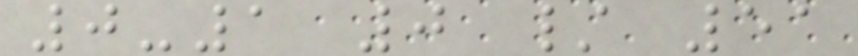0-1 0 / 51
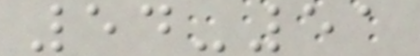54-51
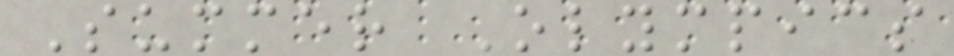Summer Olympics
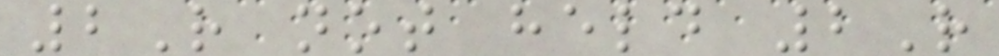2R not held 2R
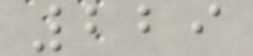229
